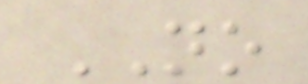NO
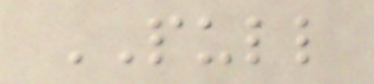PULL
